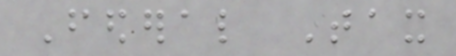Federal Tax
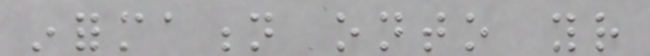information onto your
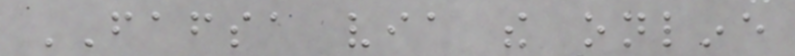FAFSA via the online
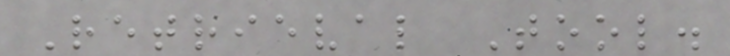Retrieval Tool.
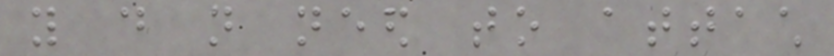you do not need to attach
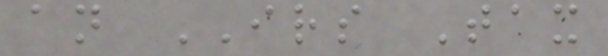an IRS Tax
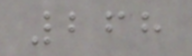268
